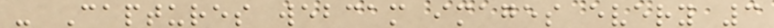- Captures webcam images every 3
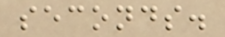seconds.
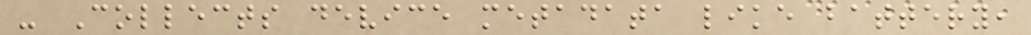- Collects device metadata like battery,
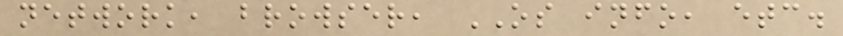network, browser, OS info, etc.
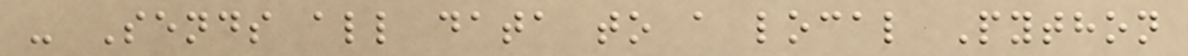- Sends all data to a local Python
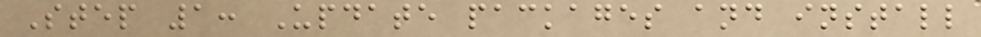Step 1: Update packages and install
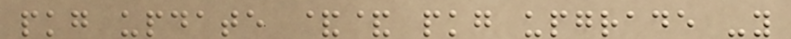pkg update && pkg upgrade -y
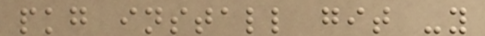pkg install git -y
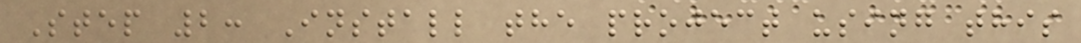Step 2: Install the project using this
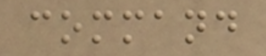command
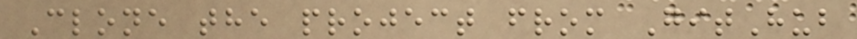Clone the project from GitHub
